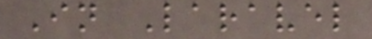In Laravel
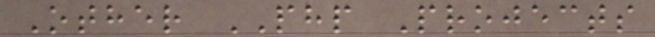Other PHP Projects
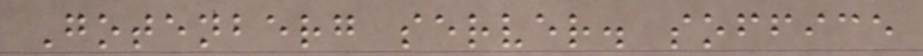Gotenberg server. soffice
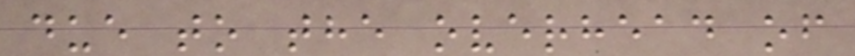due to the overhead of
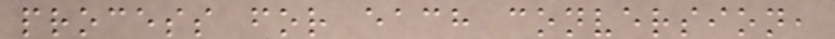process for each conversion,
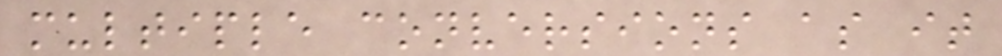multiple conversions as it
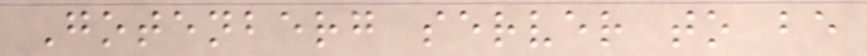Gotenberg server to be
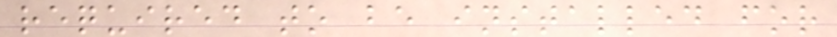required to be installed for
